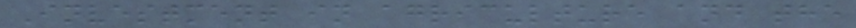Investment in agriculture and the
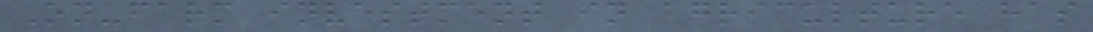On-farm investment in agriculture has
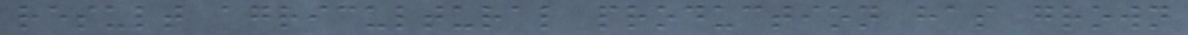result agricultural production has grown
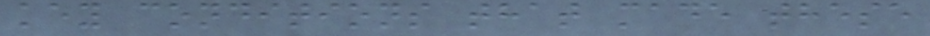key conditions that made these
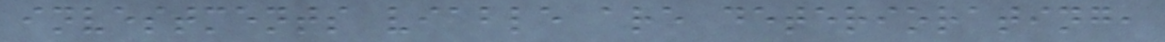investments viable are deteriorating,
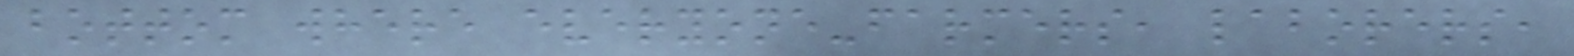bottom where everyone-farmers, laborers,
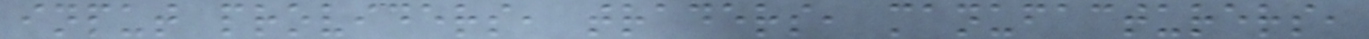input providers, traders, manufacturers,
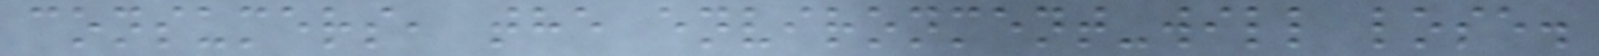consumers, the environment-will lose.
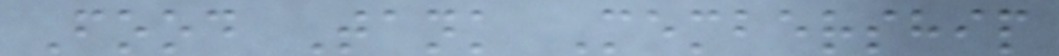Food Tank Membership
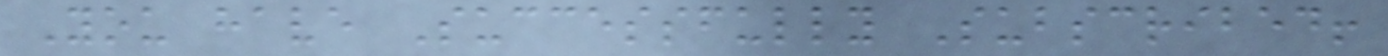You have Successfully Subscribed!
